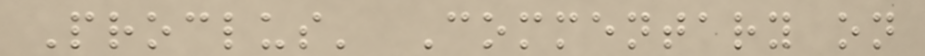Proclus' Commentary on
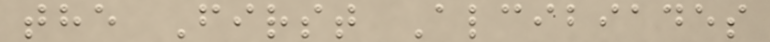the First Alcibiades
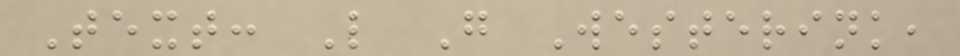Text: L G Westerink,
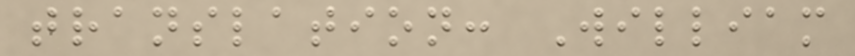translation: William
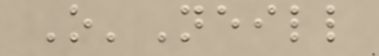O'Neill
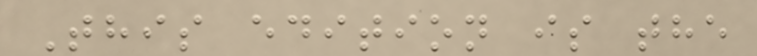This edition is the
